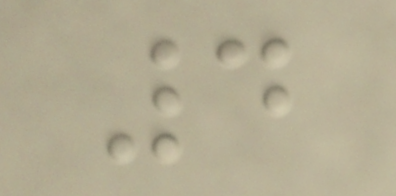4
